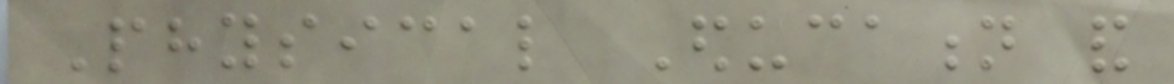Physical Education and
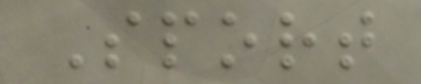Sport
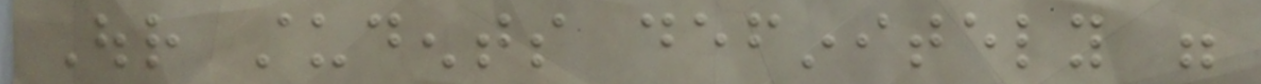Our students definitely were
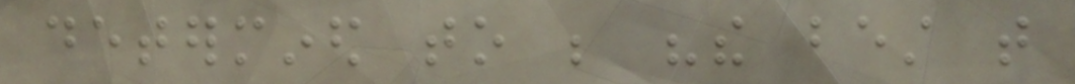determined to be "the best that
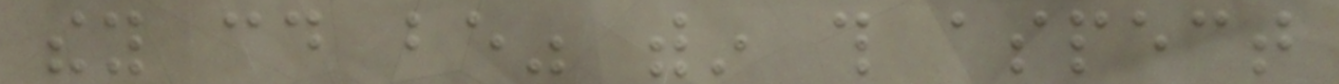they could be" within this aspect
